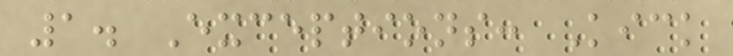1. Exceptions: Kick
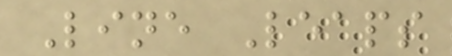Line Leaps
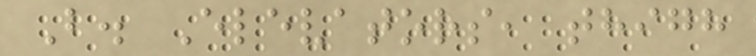B. Elevators, thigh
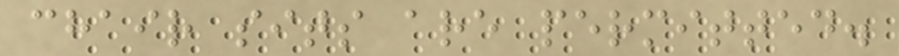chair sits are permitted.
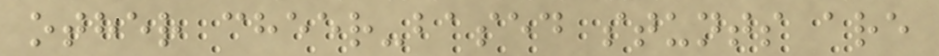other cheer-based stunts are
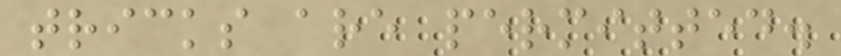tricks are permitted.
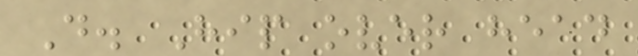D. Hip over head
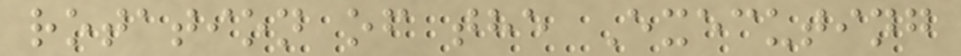rotation of the Executing
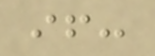if:
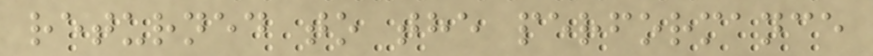returned to the performance
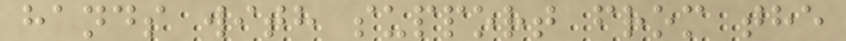hands with support from the
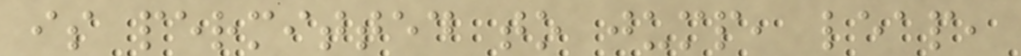is permitted to jump, leap,
